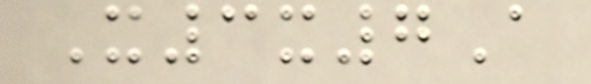X3x7A
